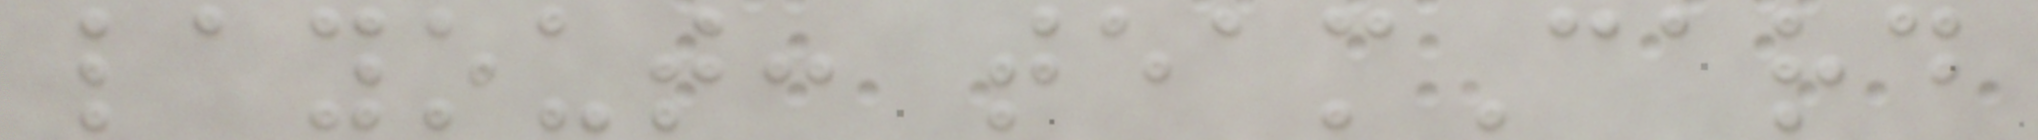layout: teamCard
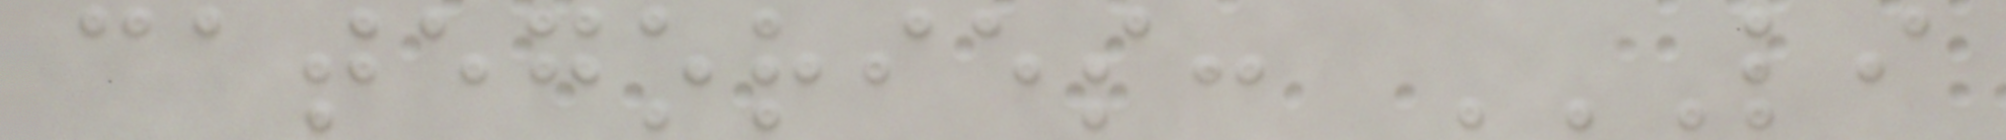categories: LI
